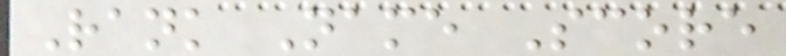Rank Name Score
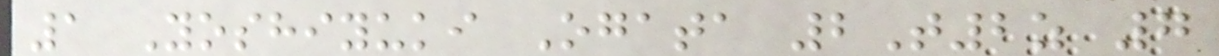1 Yoshiyuki Ogata 2T2z 7
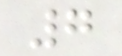7
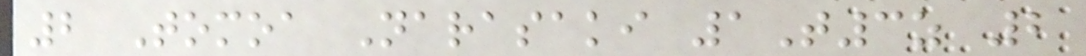2 Tomoa Narasaki 1T3z 2
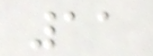11
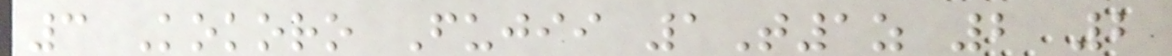3 Kokoro Fujii 1T1z 2 2
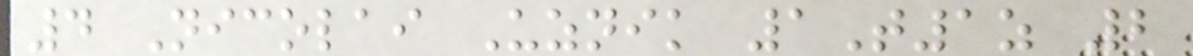4 Nicolai Uznik 1T1z 2
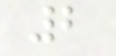2
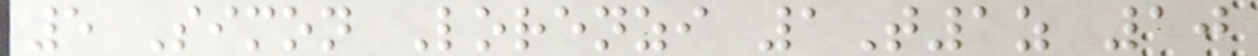5 Simon Lorenzi 1T1z 10
